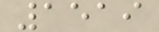1519
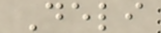Deli
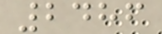2486
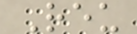Reu
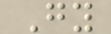Gy
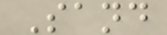Sand
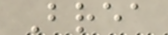Brea
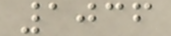1036
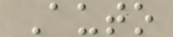Auto
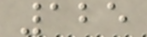125
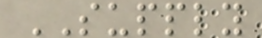SUPPLY
